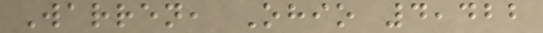Warren, Ohio 4,422
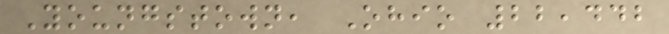Youngstown, Ohio 22,442
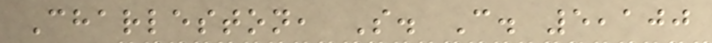Charleston, S. C. 5,100
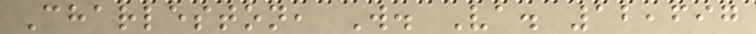Charleston, W. Va. 12,697
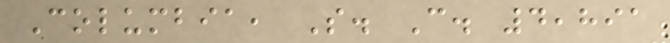Columbia, S. C. 4,891
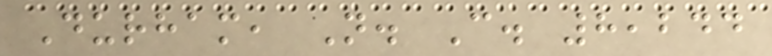Durham, N. C. 8,244
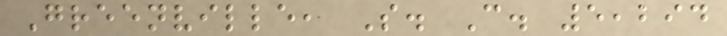Greenville, S. C. 5,294
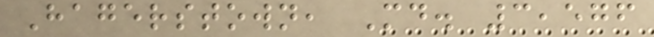Hagerstown, Md. 3,576
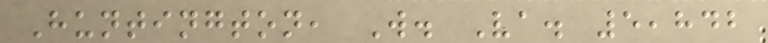Huntington, W. Va. 5,842
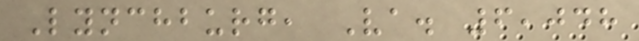Lynchburg, Va. 6,048
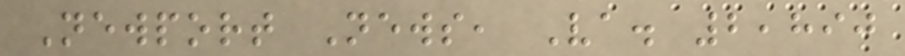Newport News, Va. 2,890
